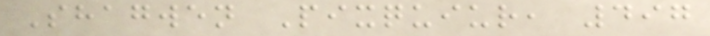Shagwen Pixquiur, 497
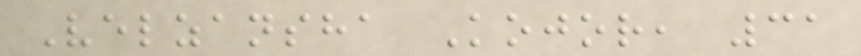Velzansha Kojor, 31
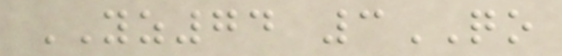YZ74 3QO
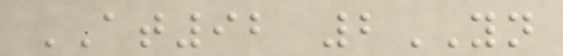AT92 2YN
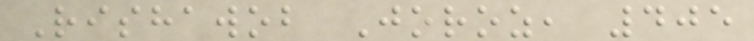Rishawob Joroz, 405
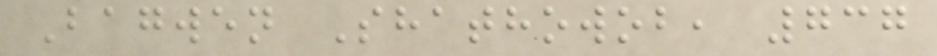Bagwen Shathowob, 737
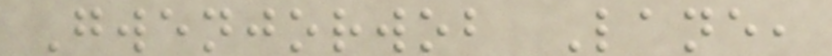Gwenjorwob Lane,
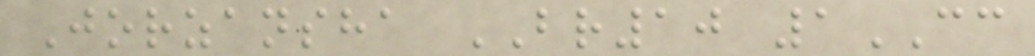Jorzansha BR10 1CC
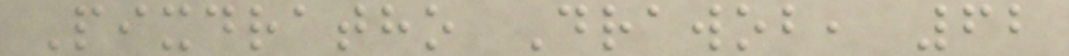Pixdratho Drawob, 62
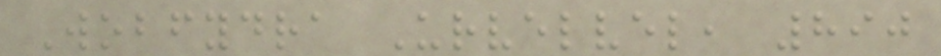Wobfydra Urvelvel, 890
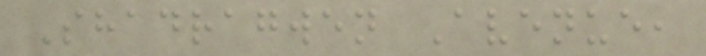Shadragwen Avenue,
